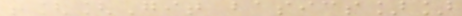![[Git basics]]
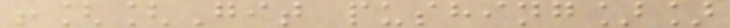![[Git pushing]]
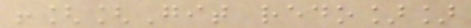![[Git redo]]
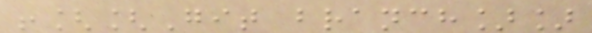![[Git branch]]
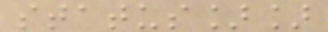status]]
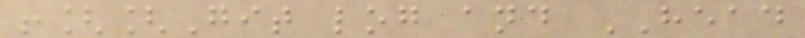![[Git log and HEAD
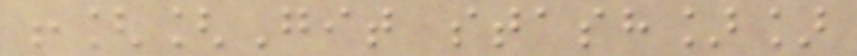![[Git stash]]
